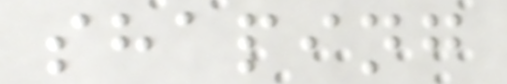shaping
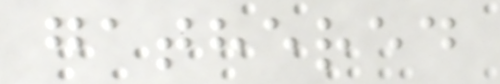gathered
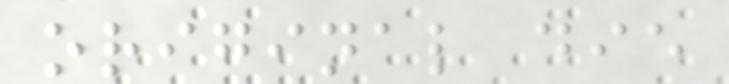original die
